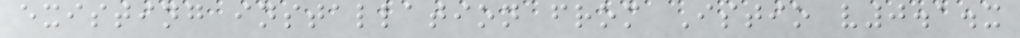existing installation from Istio v0.1.x
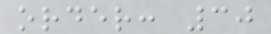order: 30
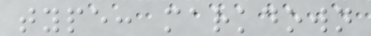type: markdown
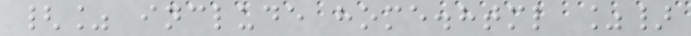{% include home.html %}
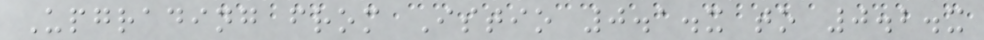Upgrading from Istio 0.1.x to 0.2.x
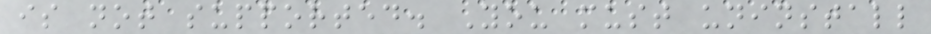is not supported. You must uninstall
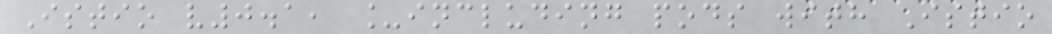Istio v0.1, _including pods with Istio
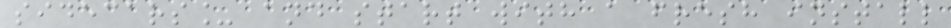sidecars_ and start with a fresh install
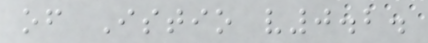of Istio v0.2.
